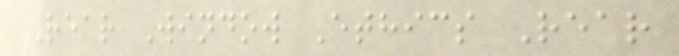Rear Window Ethics Rear
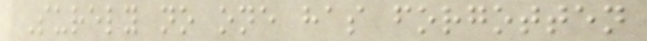Surely no one has forgotten
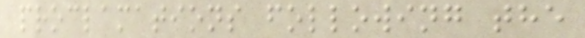proclamations following the
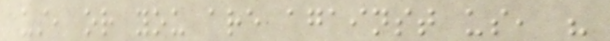us, or you are against us, "
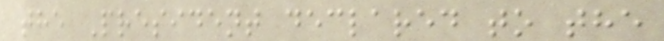the President declared to the
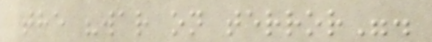the "war on terror".
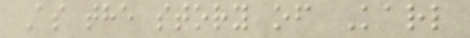As the story of Karl
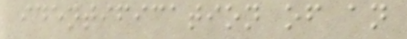identification of an
